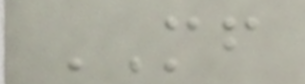MF
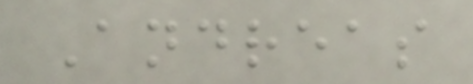Andreas
